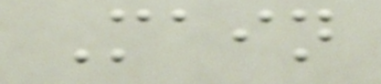Main
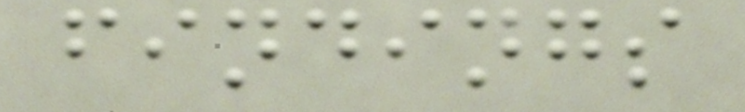findings
